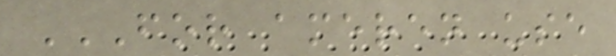FOR AMEREN USE
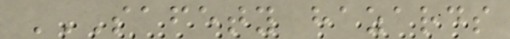SAFETY HAZARDS
